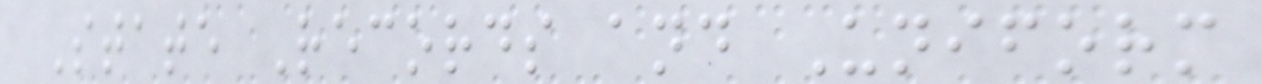State Records and Uniform
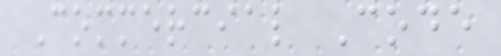Commercial Code
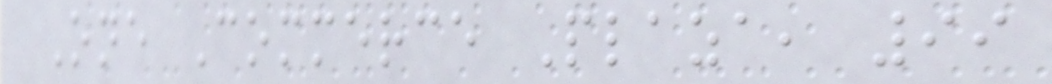One Commerce Plaza, 99
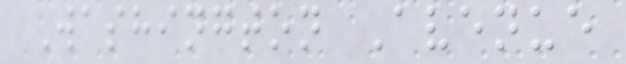Washington Avenue
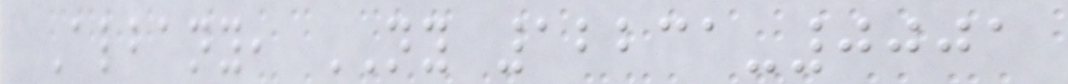Albany, NY 12231-0001
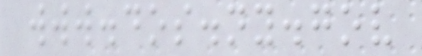www.dos.ny.gov
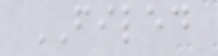FILED
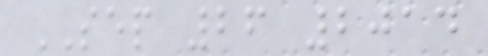SEP 26 2014
